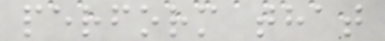perform that
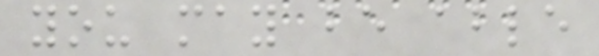you may be able
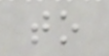to
